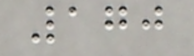170
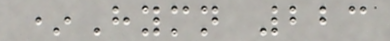*Hymn 223
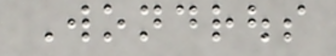Wondrous
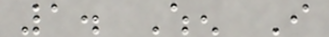1. When I
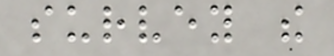survey the
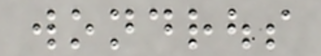wondrous
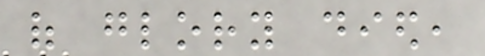of glory died,
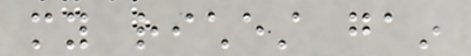my richest gain
